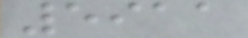5911
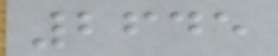2645
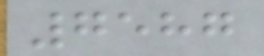7587
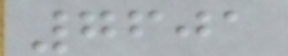7601
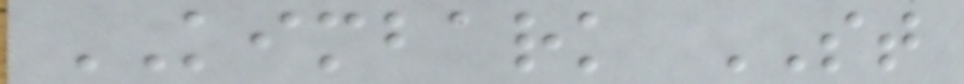KIMBARK ST
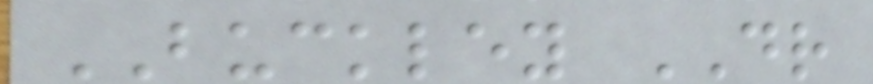BUCKLEY DR
